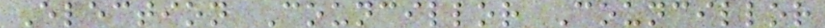Election Councillor Councillor
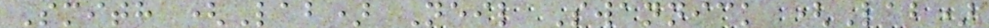Smith (Lab) Neil Swannick (Lab)
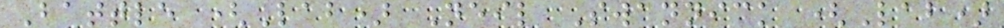Battle (Lab) Neil Swannick (Lab)
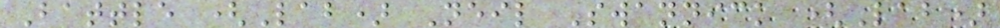Battle (Lab) Neil Swannick (Lab)
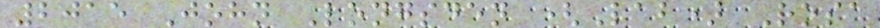2015 John Longsden (Lab) Rosa
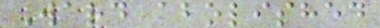Ward abolished
